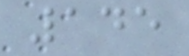145
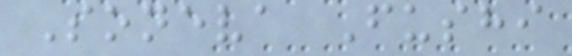Soneva Fushi
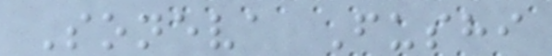Soneva Fushi
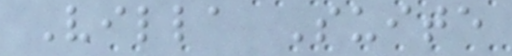Villa Suite
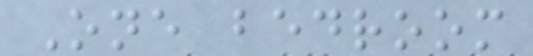One bedroom
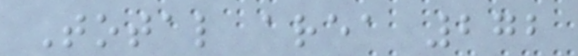Total area 272
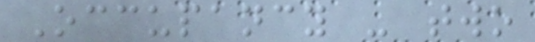Occupancy - two
